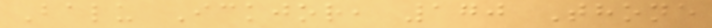Balu Ickjor, 170 Thone
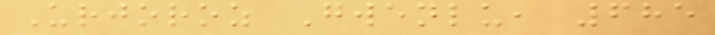Urjoroz Gwenlu, 685
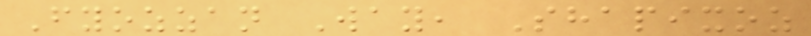Fyozzan Way, Shapixoz
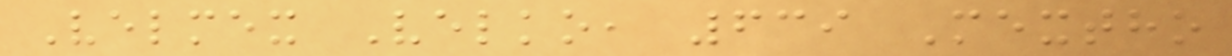Velmex Velko, 639 Mextho
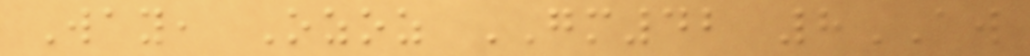Way, Ozoz GM42 8AW
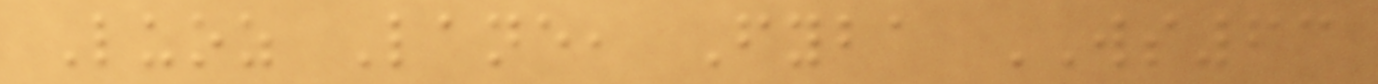Luoz Lane, Fyba WS63
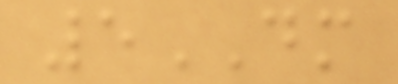5DM
